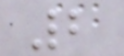2
